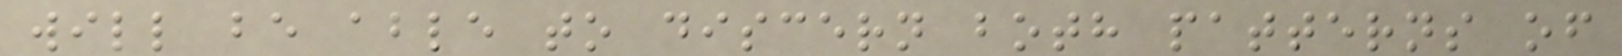will be able to discern both patterns of
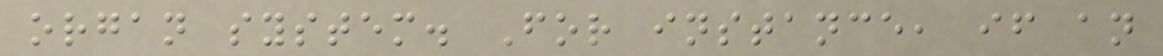organ system. For instance, if an
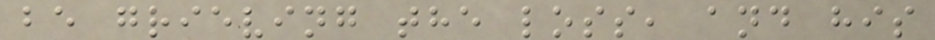be grieving the loss, and his
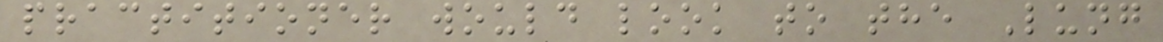practitioner would look to the Lung
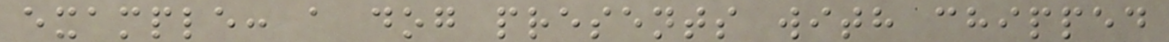example: a dog presents with chipped
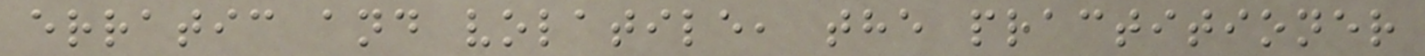erratic and volatile, the practitioner
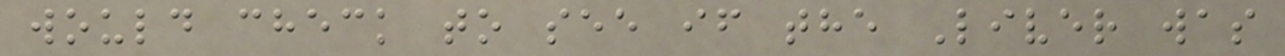would check to see if the Liver was
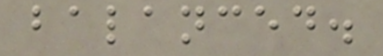balanced.
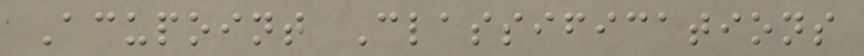Acupoint Classifications
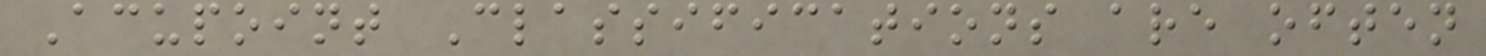Acupoint Classifications are often
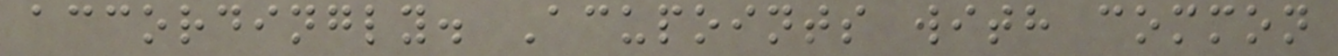accordingly. Acupoints with common
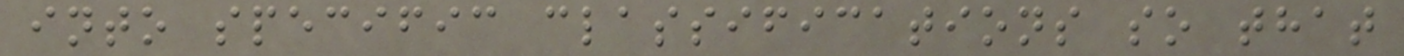into specific classifications so that
